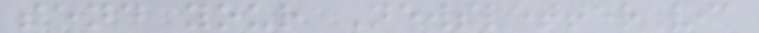send your Newsletter via
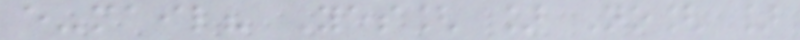e-mail? Yes[ ] No[ ]
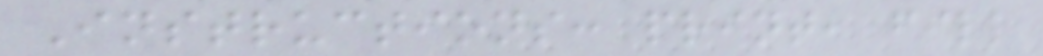Instructions: print, fill
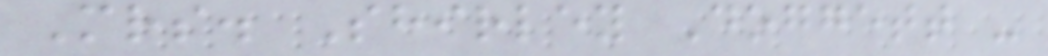Mrs. Shirley Doggett -
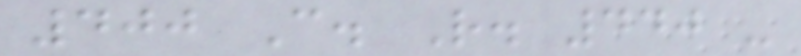400 C. R. 440 -
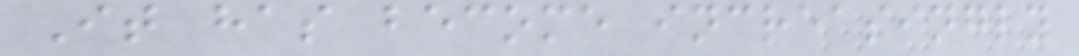It has become increasingly
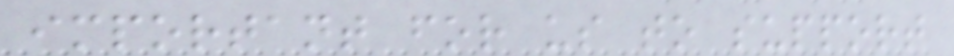important for us to support
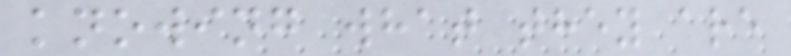knowing what they are
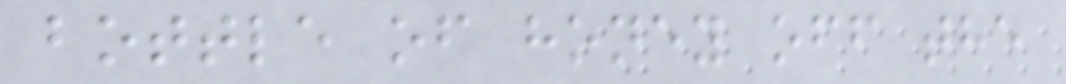bottle of honey off the
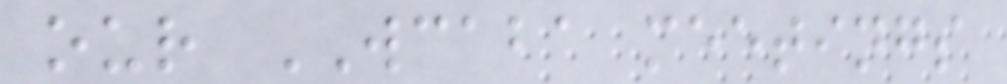our WCABA meetings
